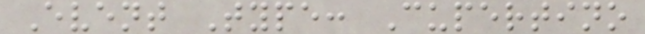Event Type: Cupertino
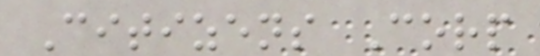Citizens Corp
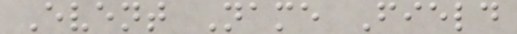Event Name Field
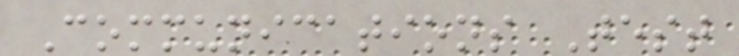Communications Test
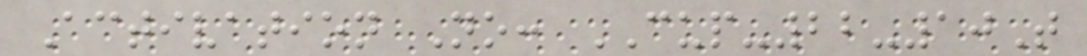Activation No: CUP-22-10T
